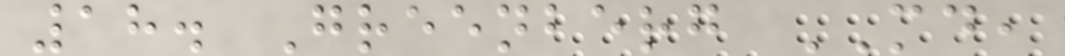18. Greenberg MD,
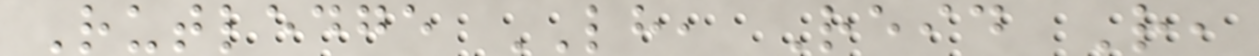Rutledge LH, Reid R,
